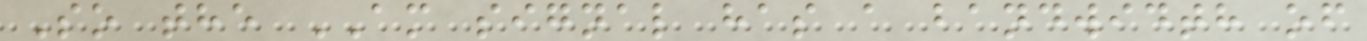So the AM signal has a bandwidth of
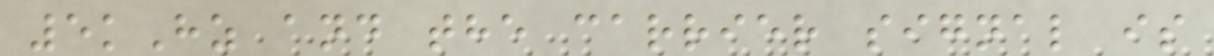5kHz and the carrier signal is
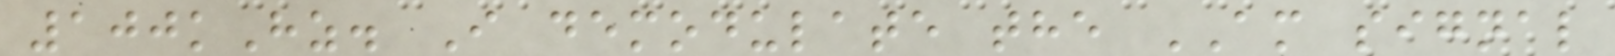100kHz. I demodulate the AM signal
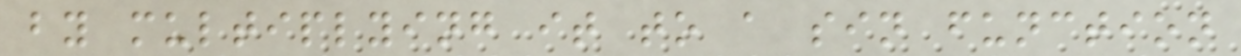by multiplying it to a sin function
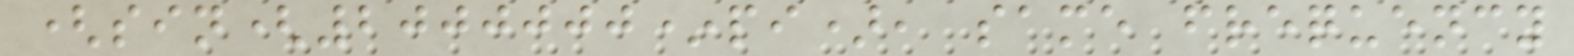(sin(2000000*pi), same frequency
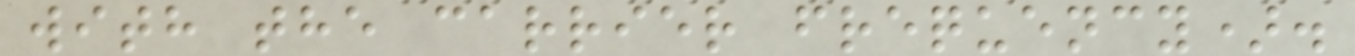with the carrier frequency).
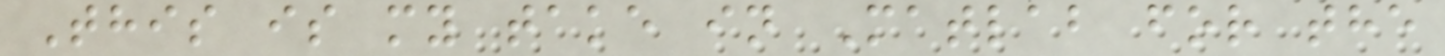This is my take in Matlab for the
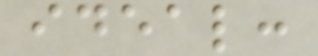ideal:
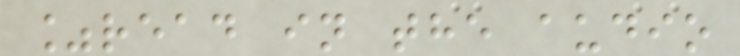%read in the audio
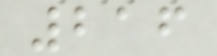216
